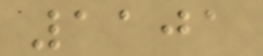1101
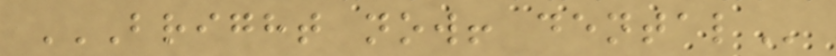BRIGHT NOW! DENTAL
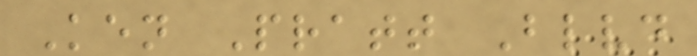Ken Pratt Blvd
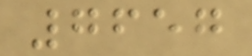7657
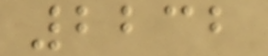2232
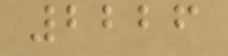2226
